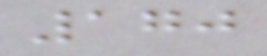170
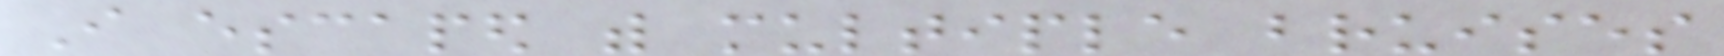I escaped with multiple bruises
